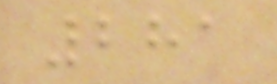281
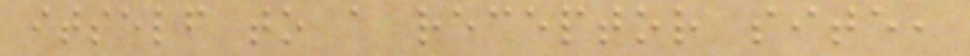itself to a receptor site,
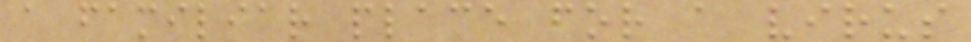a familiar place for a virus
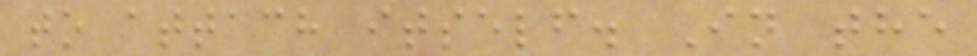to attach itself. In the
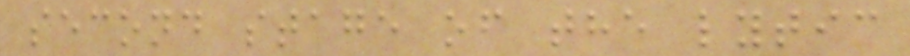second stage of the lytic
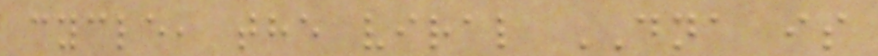cycle, the viral DNA is
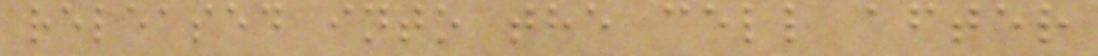released into the cell after
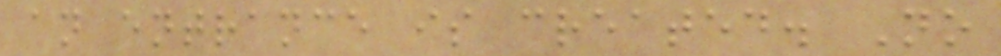an entrance is created. No
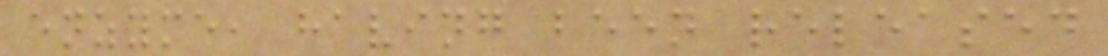enzyme, having been released
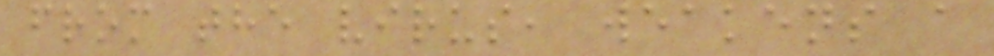from the virus, weakens a
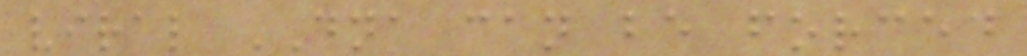viral DNA can be forced
